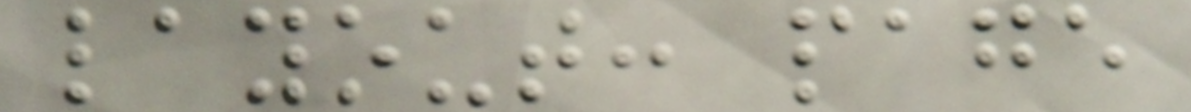layout: page
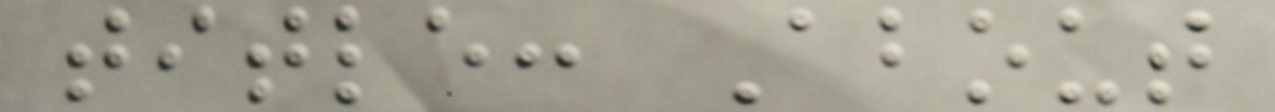title: About
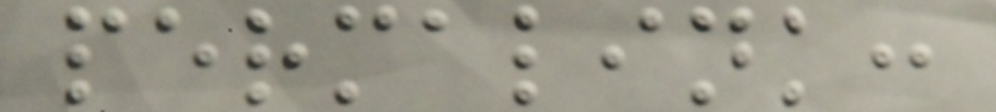permalink:
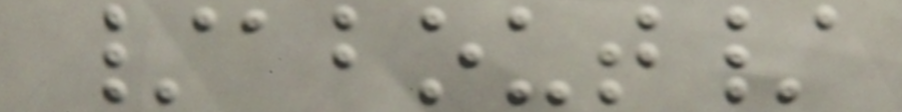/about/
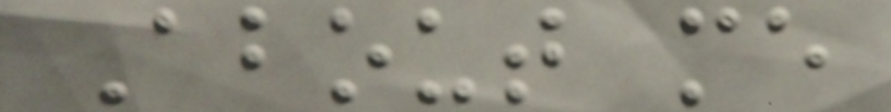About me
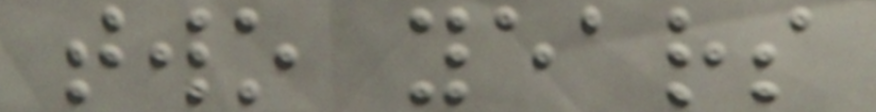two years
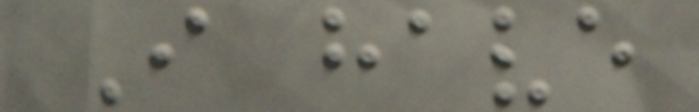I have
